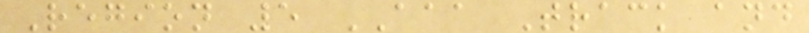Region 5 AAA Track and
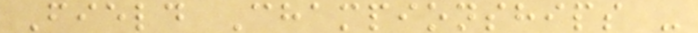Field Championships -
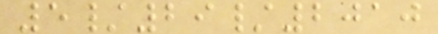5/29/2010
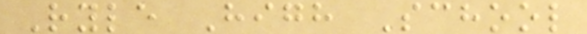Ryle High School
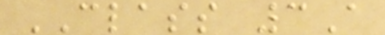CLASS 3A
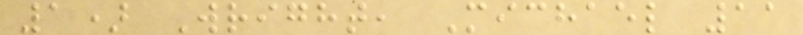1) Wright, Michael 11
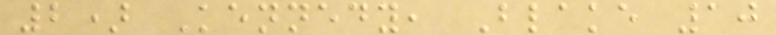2) Kennedy, Blake 10
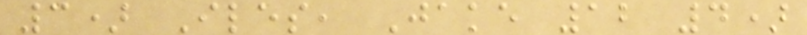3) Iles, Jake 12 4)
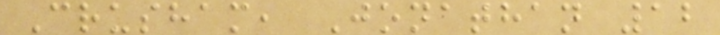Crusham, Jonathan 12
